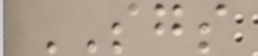SGS
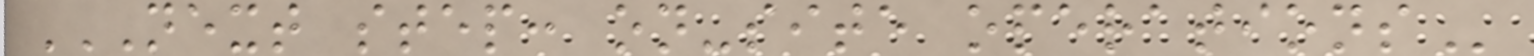NEXT STEP: ON-SITE OPERATIONS
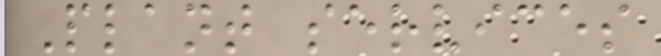Plant services
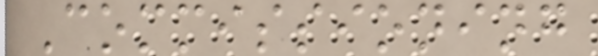Commissioning
